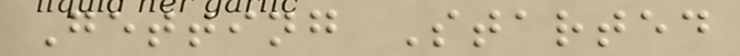Getting Started
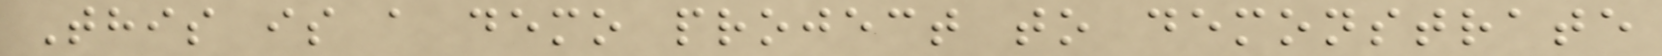This is a demo project to demonstrate
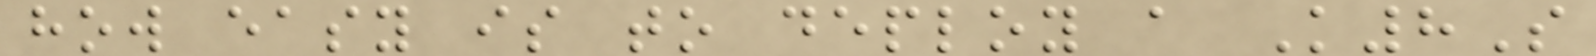how easy is to deploy a K8S
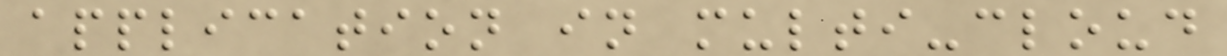application in multi-cloud
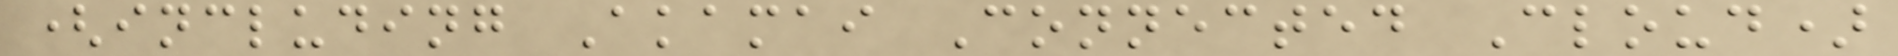(including Akamai Connected Cloud)
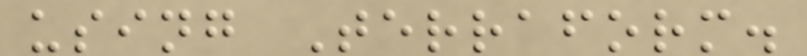using Terraform.
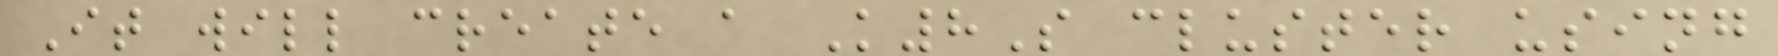It will create a K8S cluster using
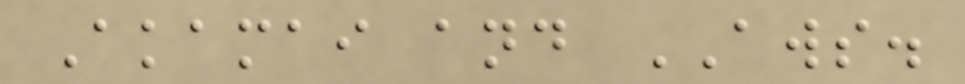Akamai and AWS.
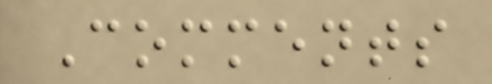Comments
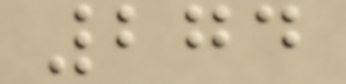274
